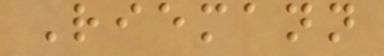Riemann
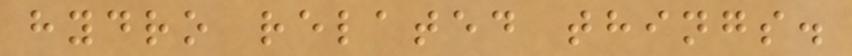hydro related things.
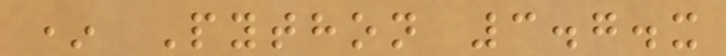* Python 3.7.x
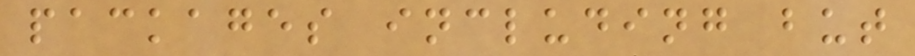packages including but
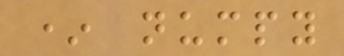* numpy
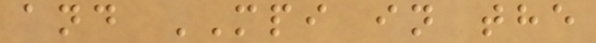and MPI in the
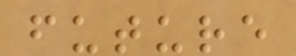future
